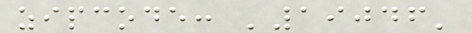zipcode: '19046'
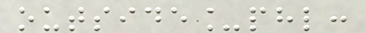outside_phl:
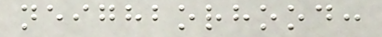neighborhood:
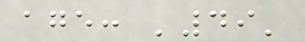age: '49'
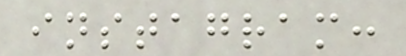instagram:
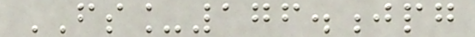FS_176.jpg
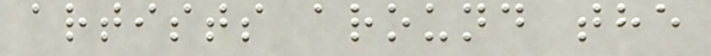artists around the
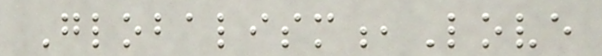Globalism,Love
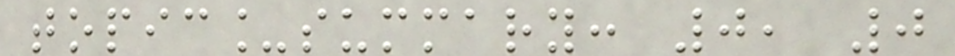topic_summary: 0, 0
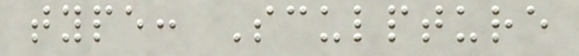type: Sculpture
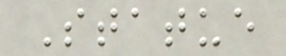Statue
